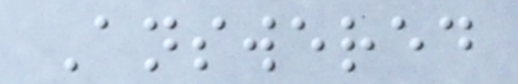Answered
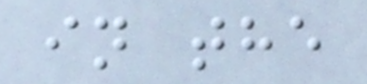in the
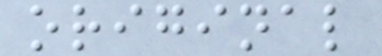original
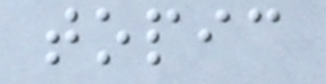topic
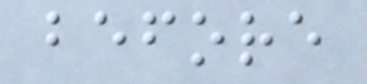before
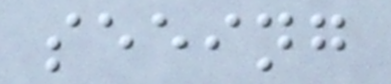seeing
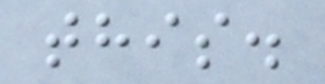this.
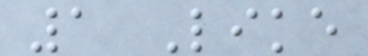1 Like
